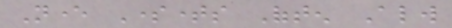Never Sometimes Often Always
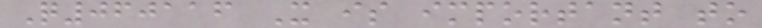Q060116 It is important to
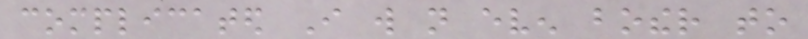complicated I will not even bother to
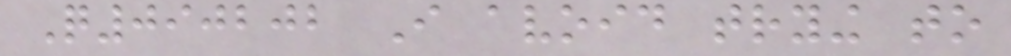Q090202 I avoid trying to
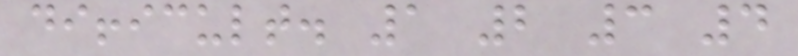difficult. 1 2 3 4
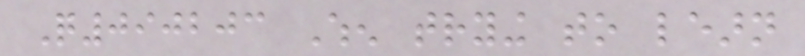Q090203 When trying to learn
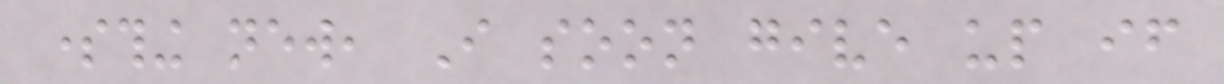something new, I soon give up if
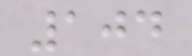104
